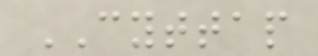CYTTAP
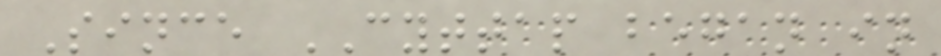Since CYTTAP began in
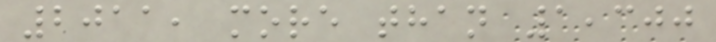2011, more than 1,300
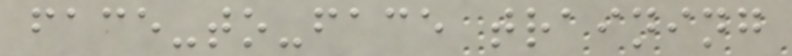face-to-face training
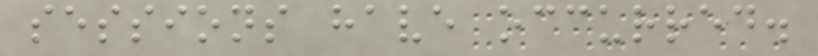sessions have occurred.
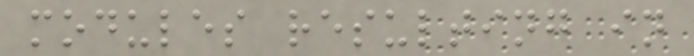modules resulting in
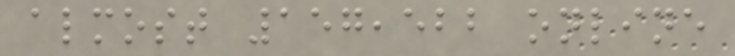almost 157,522 online
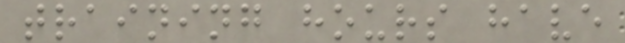training hours have
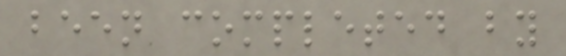been completed by
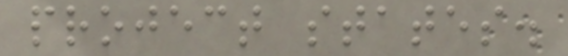project states.
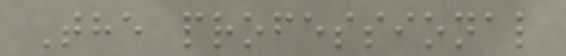The professional
